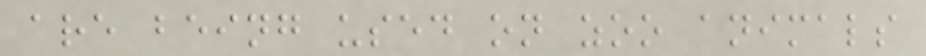are being used on zoo animals
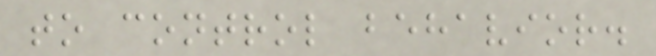to control behavior.
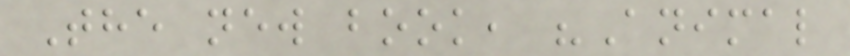The new book, "Animal
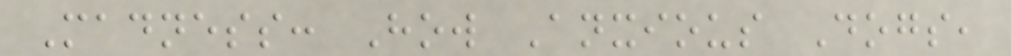Madness: How Anxious Dogs,
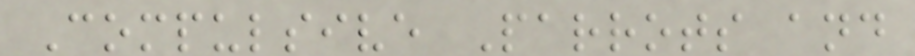Compulsive Parrots and
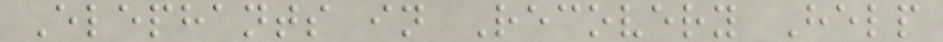Elephants in Recovery Help
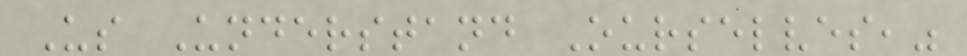Us Understand Ourselves,"
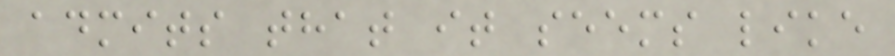admits that it seems like
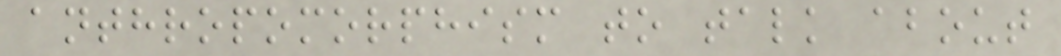anthropomorphism to talk about
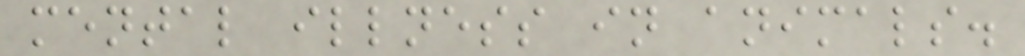mental illness in animals.
